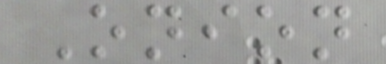Onion
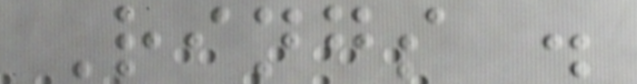Rings .
